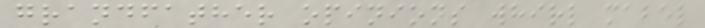grandfather opinions whirl mabel
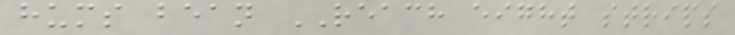hums bean REACH eight strips
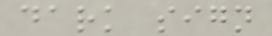dark sign
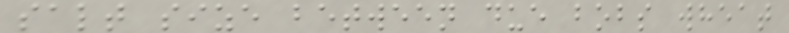salt size between due bobs wheat
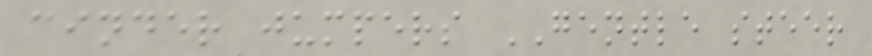cinder jumpers GENTLE steer
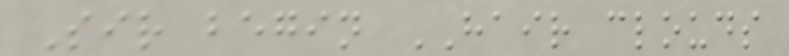Sir begin HAIR clouds
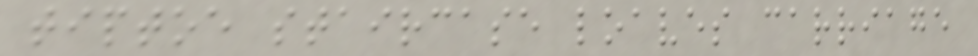tiptoe staircase loaves carriage
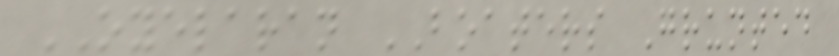OYELARAN BOATERS Grunted
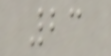23
